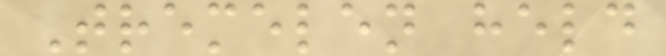Tremelen held
